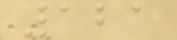121
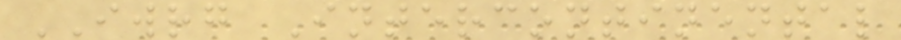IWRG Intercontinental
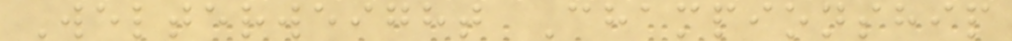Welterweight Championship
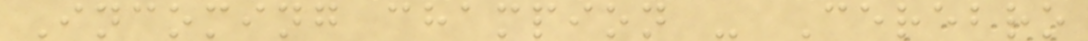Incoming champion - Cerebro
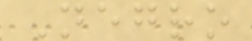Negro
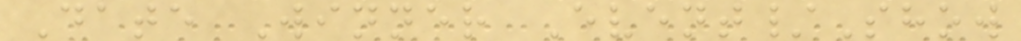Date Winner Event/Show
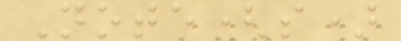Note(s)
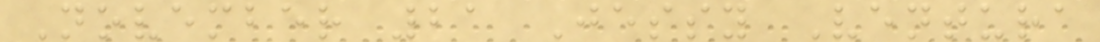November 21 Jessy Ventura
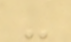-
